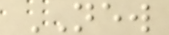NEW
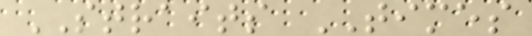STRAITS TIMES
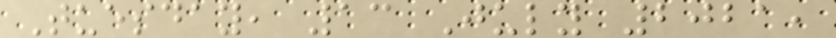Tuesday, 13 July 2021,
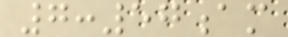7:57am
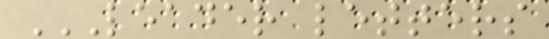LEADER LETTERS
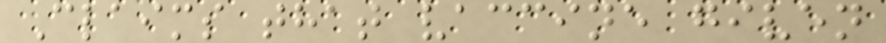Claims that vaccine given
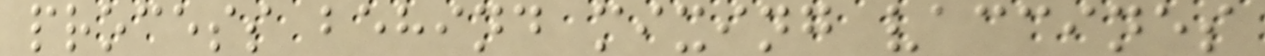process behind mixing vaccines
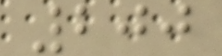200
